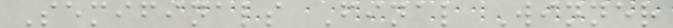Semifinals Final Winner
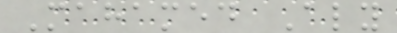Mahamed Aly
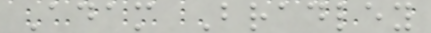Adam Bradley
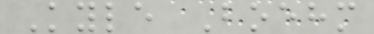Kyle Boehm
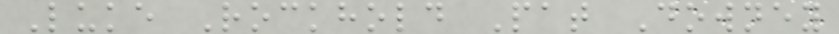Luke Rockhold Pat Downey
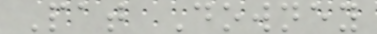Pat Downey
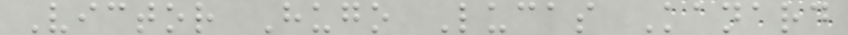Victor Hugo Lucas Kanard
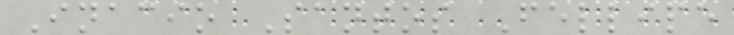Inacio Santos Fellipe
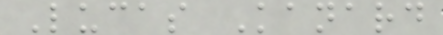Lucas Kanard
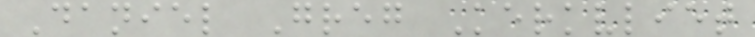Daniel Greg Kerkvliet
